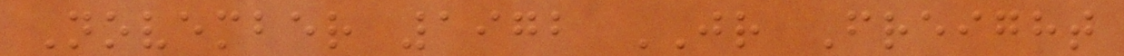November 1972 JR Freight
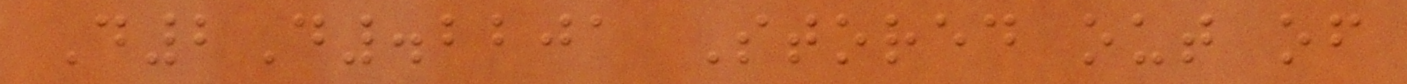D2D.2201 Stored out of
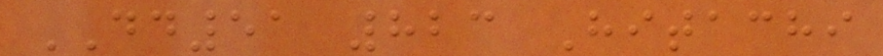DD51 823 Hitachi
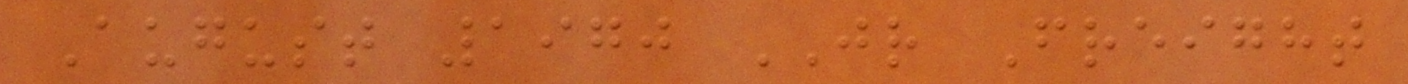August 1970 JR Freight
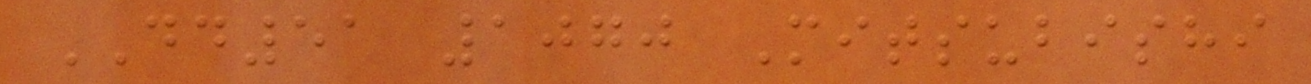DD51 1070 Mitsubishi
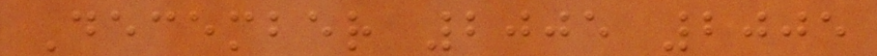December 2005 2005
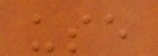use
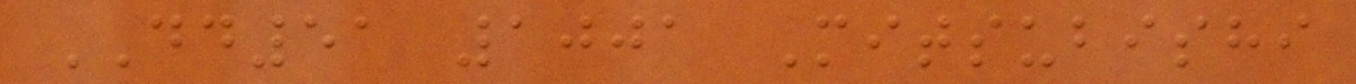DD51 1001 Mitsubishi
